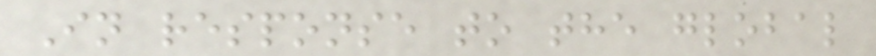In response to the global
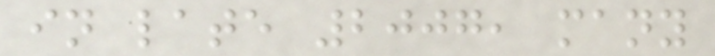in late 2007, many
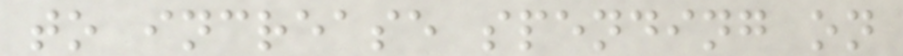to increase spending on
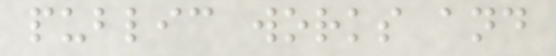public works and
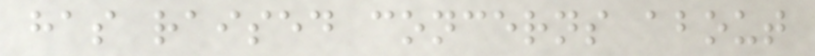has raised concerns about
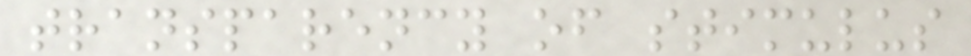transparency of stimulus
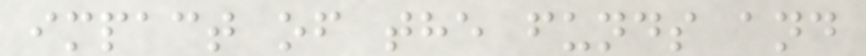impact of the funds and
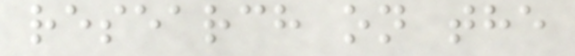research on the
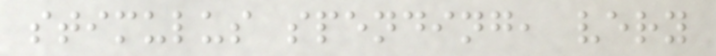stimulus spending, very
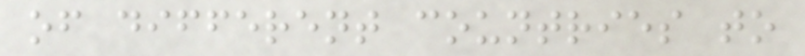of different countries to
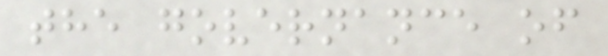the governance of
